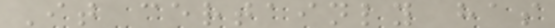It certainly has
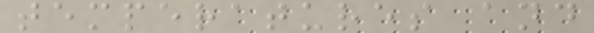temperatures and
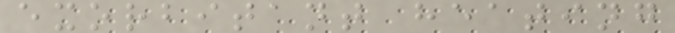exorbitant heating
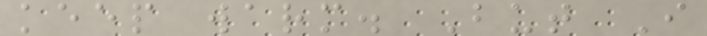keep warm. But I
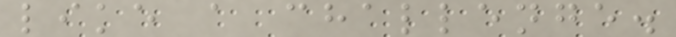like a challenge.
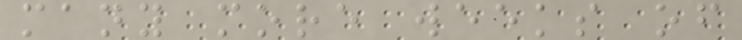many more weeks of
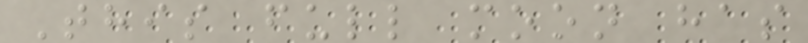This full moon has
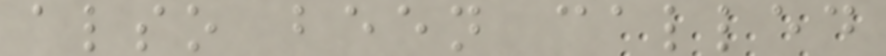also been called
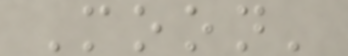Moon'
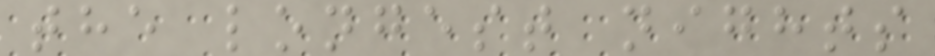the longest nights
